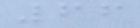66
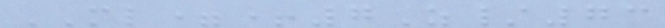ML=+7Z/73
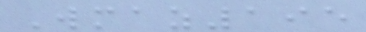Wmaz195
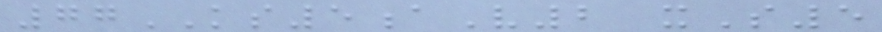77KS5aV2 xS5
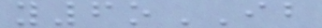y6oIB
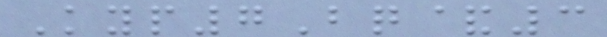Kyp7Bq&3
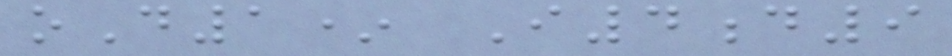oD1* I4d9
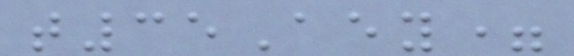t35Aey=
